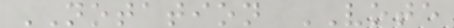NOTATION VOTE
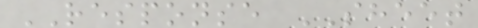RESPONSE SHEET
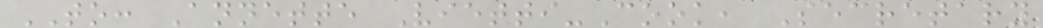TO: Annette Vietti-Cook, Secretary
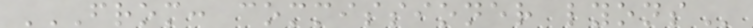FROM: COMMISSIONER LYONS
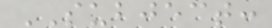SUBJECT:
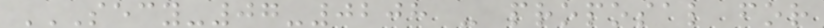SECY-07-0208 - PROPOSAL FOR
